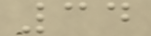34
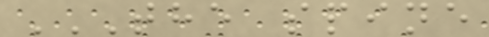THE SPINE
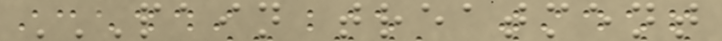PAIN TREATMENT
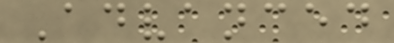Advanced
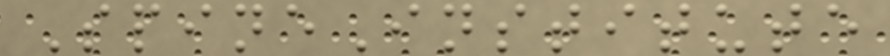SpineInstitute
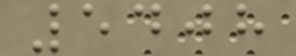5408
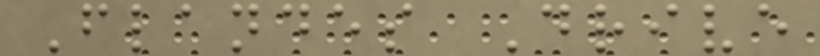Flandes Drive
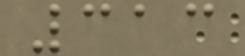313
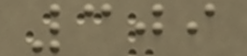309
